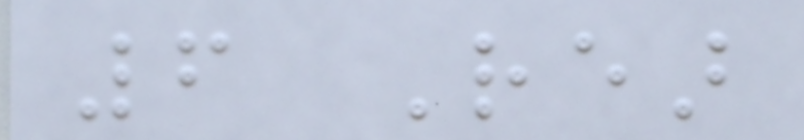6 Rear
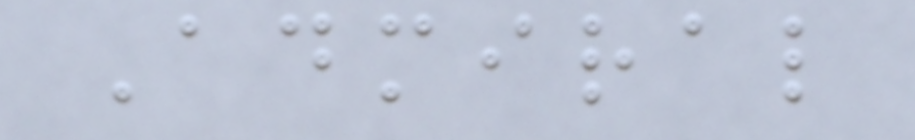Admiral
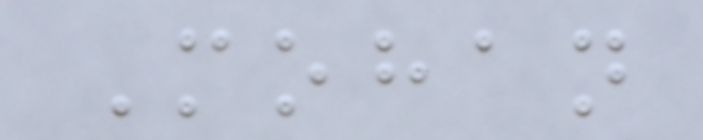Mohan
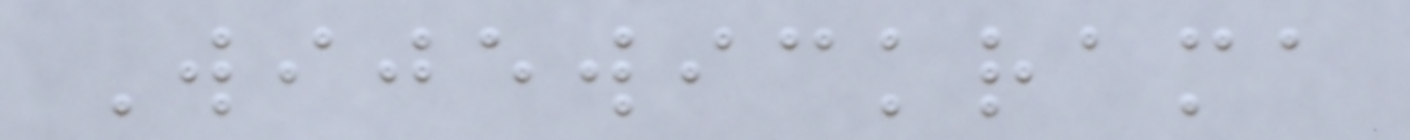Wijewickrama
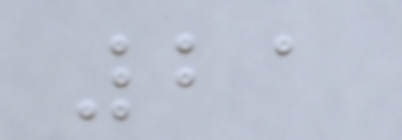21
